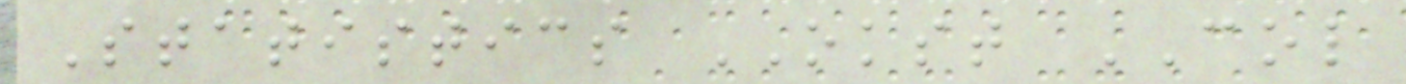Statistics OKST COL
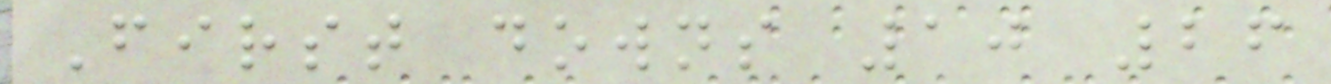First downs 10 26
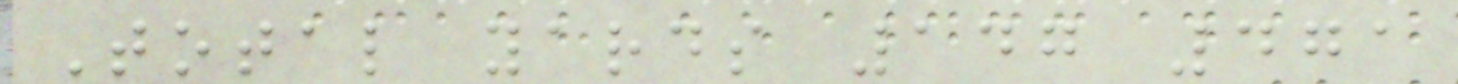Total yards 147 471
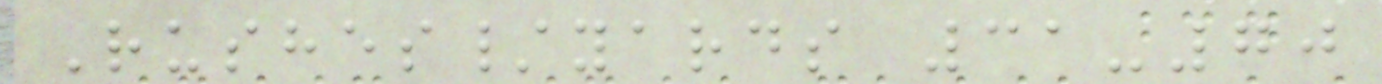Rushes/yards 31-70
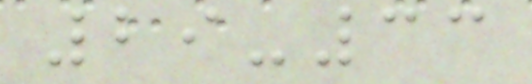29-33
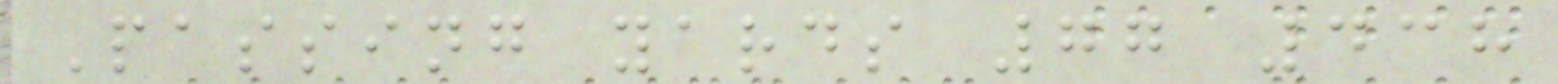Passing yards 77 438
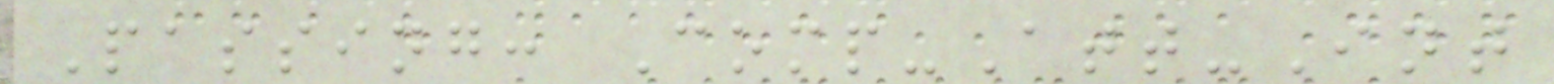Passing: Comp-Att-Int
